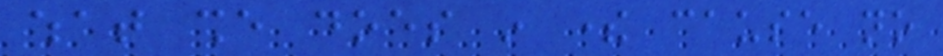what she does in there cause no
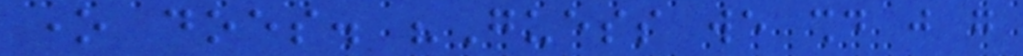one does. "Guess we should just go
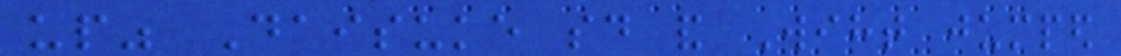up" Daisuke said and Wiht jumped
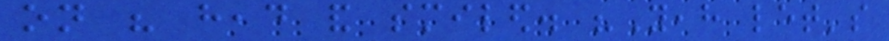on his head and smiled. "Yeah let's
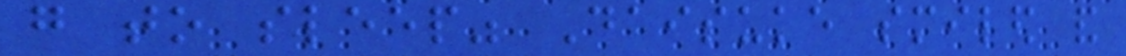go to sleep" Daisuke smiled and
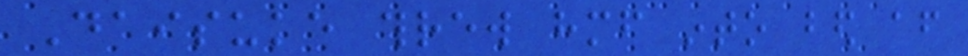Daisuke threw himself into bed after
